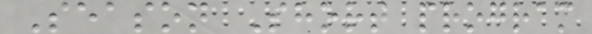Season Short program
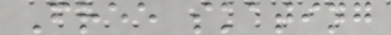Free skating
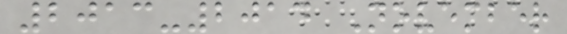2013-2014 November
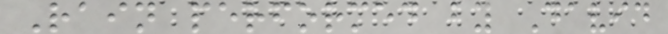Rain performed by David
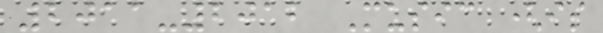2011-2012 Music (is
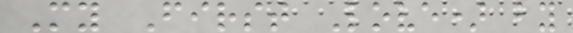My First Love) by
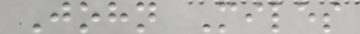John Miles
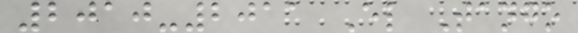2010-2011 El Tango
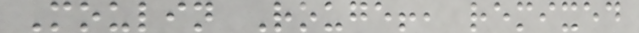Moulin Rouge!, remixed
